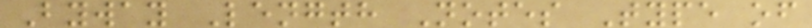Byway Length Notes Type of
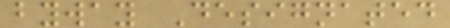byway Designated
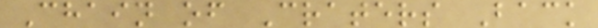Chain of Craters Back
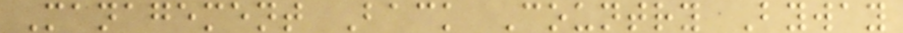Management Back Country Byway
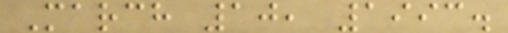March 10, 1993.
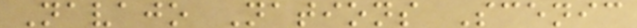Navajo Nations Scenic
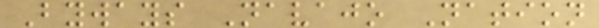Byways Navajo Nation
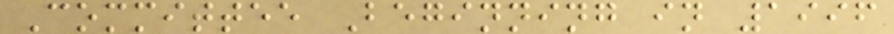Committee Beginning in 1996
